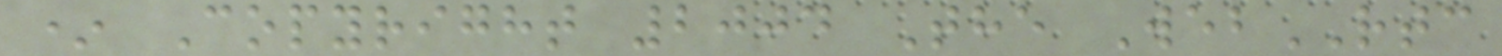* Copyright 2004 The WebRTC
